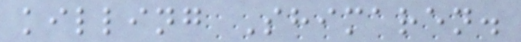killing Shimaren.
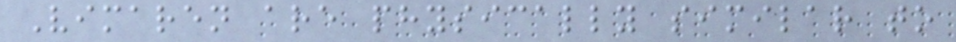Vimaren are physically similar to
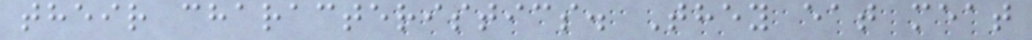their characteristics. They eat meat
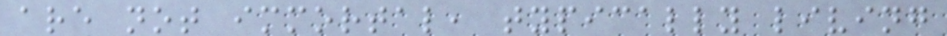are not immortal, typically living
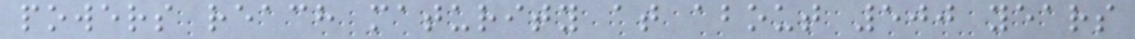powers reach maturity at about 500 years
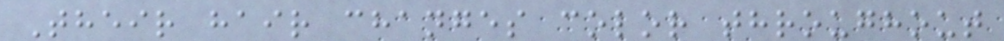Their hair changes color throughout
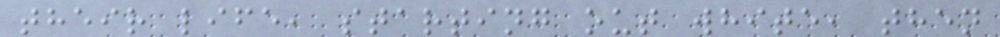their life, starting out white, then
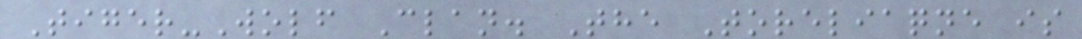Tiger-Wolf Clan. The Toreliaqne is
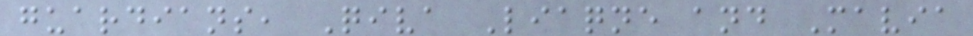guardians, Qiva Liaqne and Mavia
